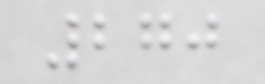270
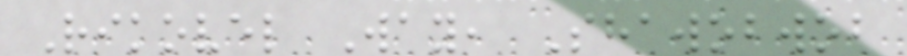Rikovel Way, Shawobwob
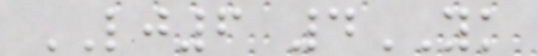LJ6 4YK
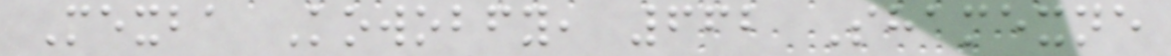Mexba Kowobfy, 662 Shamexne
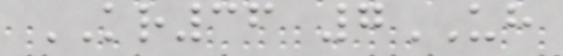KR36 7UH
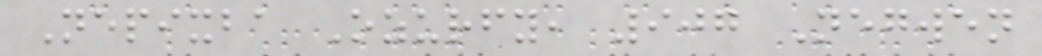Nepixba Ozurfy, 907 Negwen
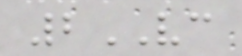2VC
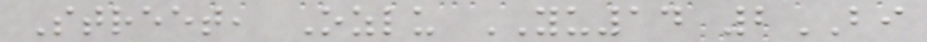Street, Ozlu YU14 2BI
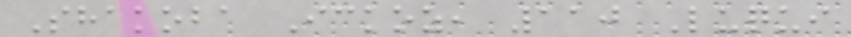Shakoba Ickoz, 110 Luqui
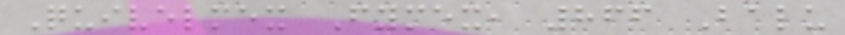Quivelmex Fymex, 866 Balu
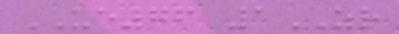UE76 1ZR
